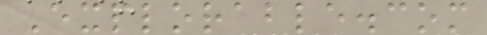Explorable.com
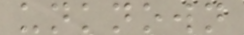unknown
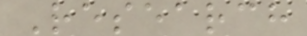Research
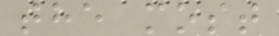the most
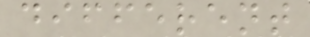different
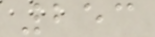253
